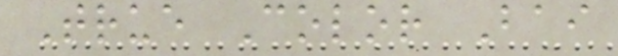True Color Bai
